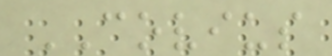COVIUS
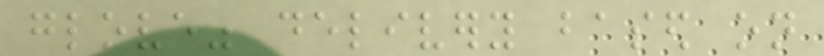glove" delivery based on
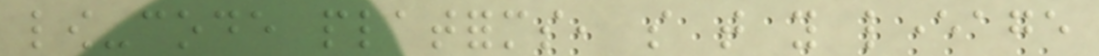low-code platforms, so that you leverage
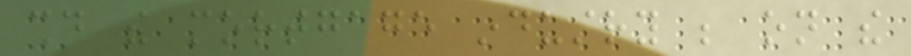should the mortgage industry be on the
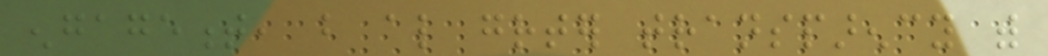engagement, but also greater transparency with
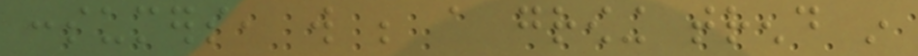consumers, will be a growing trend in
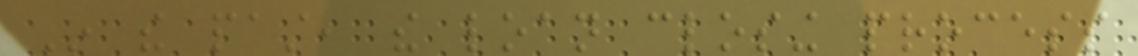In the past, the loan closing process
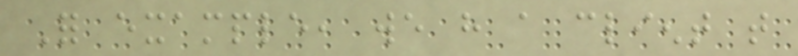For example, we have a client that
